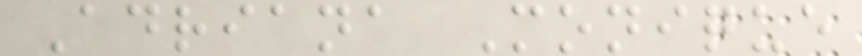Adriana Monique
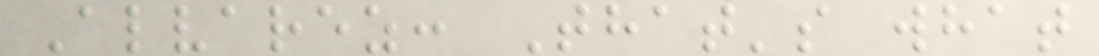Alvarez: That's what
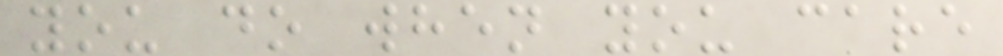you do when you care
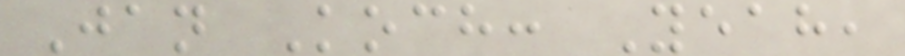Jan Koch: Yeah,
